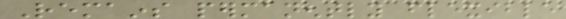Remains permanently flexible
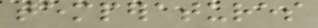temperatures
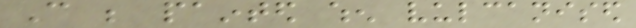Can be painted when vulcanised
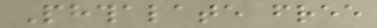Phthalate free
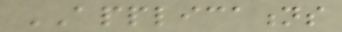APPLICATIONS
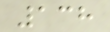138
